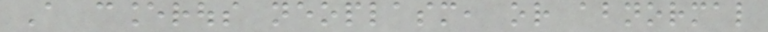A cancerous neoplasm, or abnormal
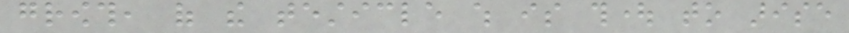growth, of the testicle which is thought to arise
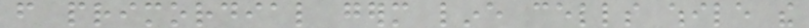from primordial germ line cells while the
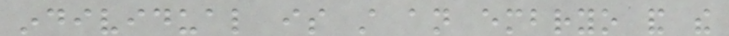individual is still an embryo and the
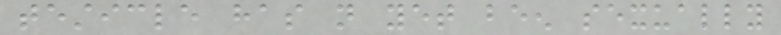testicle has not yet been sexually
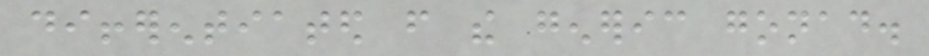differentiated from the generic gonad.
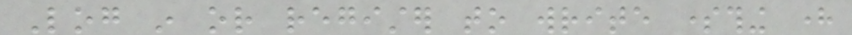Log in or register to write something here
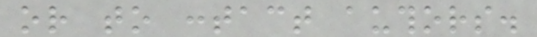or to contact authors.
